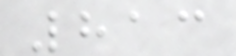813
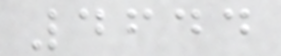4644
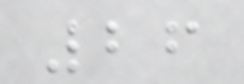26
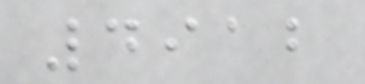4912
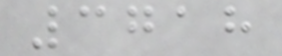3718
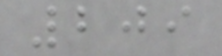209
